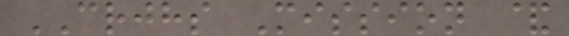CRJHS Mission &
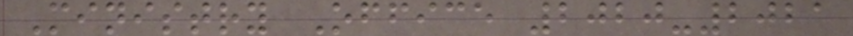Ministry Office 2020-2021
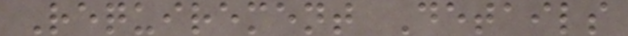Requirement Details
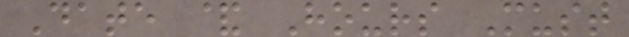Date & Hours Must
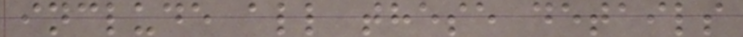include all these details
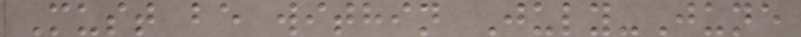Must be within July-June
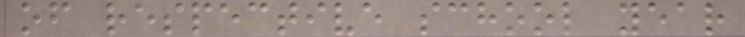of respective school year
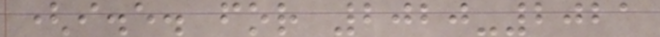(i.e. for 2020-2021
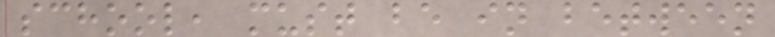school, must be in between
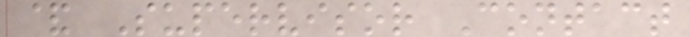& Supervisor Contact
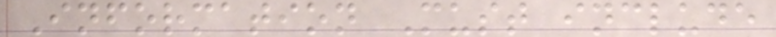Information Must include
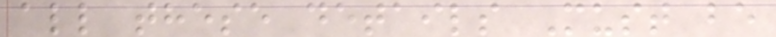all these details Must be
